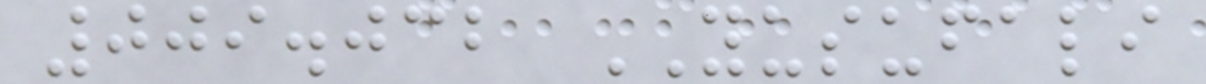009.032 YUSUFALI
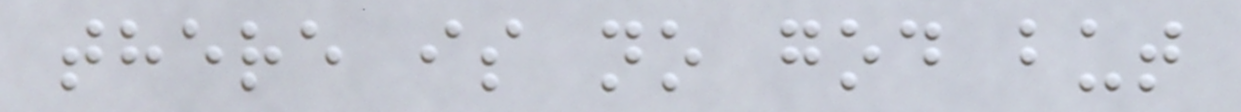there is no god but
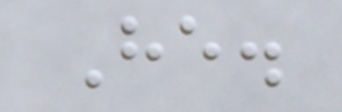He.
